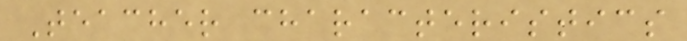Teacher characteristics
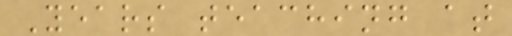Years teaching at
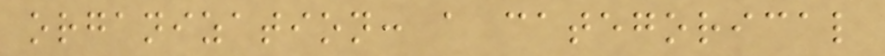organization: a categorical
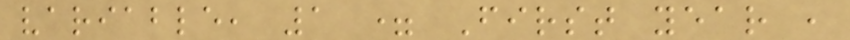variable, 1 = First year ,
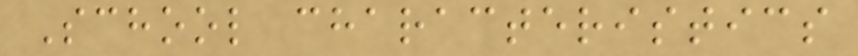School characteristics
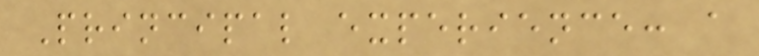Principal experience: a
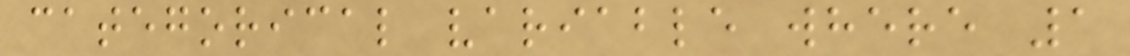categorical variable where 1
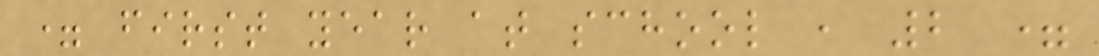= first year at school , 2 =
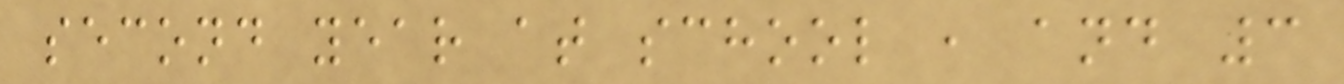second year at school , and 3
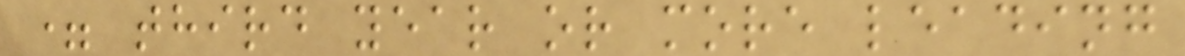= third year or more leading
